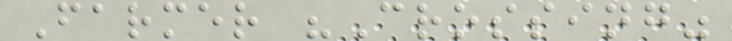Farmer "Crossing"
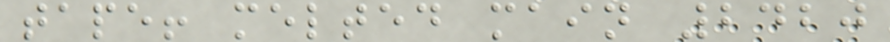tape! melted main 2420
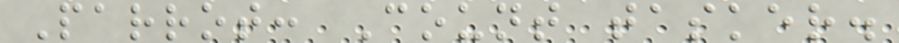Parrot: Count tasker.
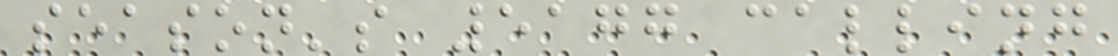season's 5177 calling
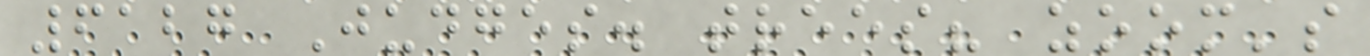6127 Judges. trees? zoom's
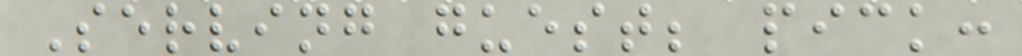Serving guest; pick:
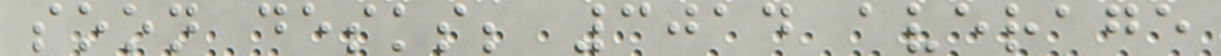soon desks; 3014 average
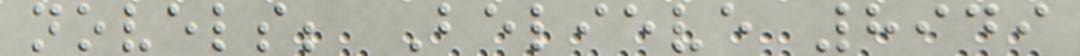novels; Believe 8949
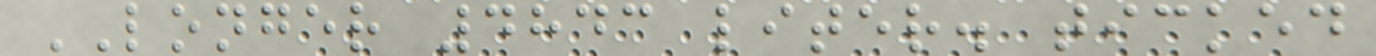LONGER 4843 liter. ticked
